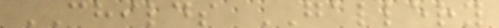CHILDS GALLERY
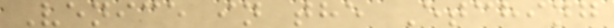Venice in the Etching
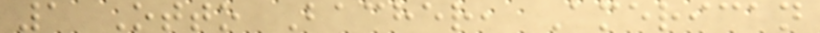1 Otto Bacher, American
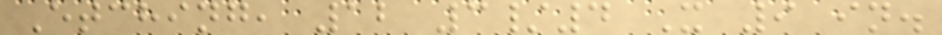Etching, 12 3/4 X 9 in.
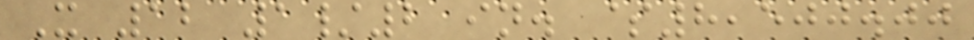X 12 1/2 in. $8,500.00
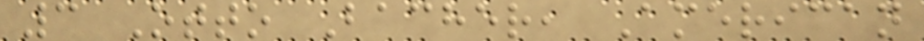3 Otto Bacher, American
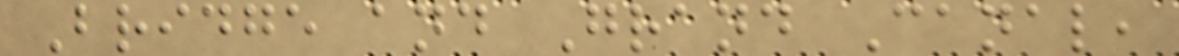Bridge and Grand Canal,
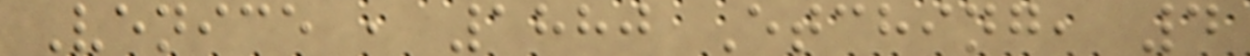Venice , 1880 Etching, 4
